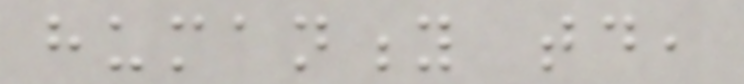humanity today,
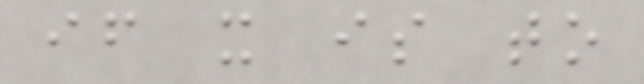if it is to
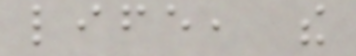life, the
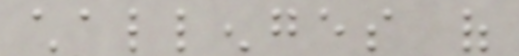challenges of
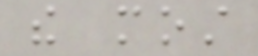the most
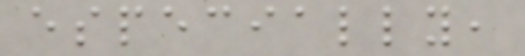especially,
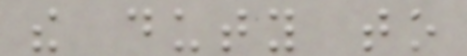the duty to
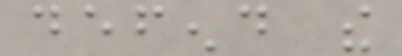defend the
